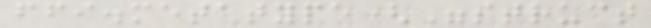ffi.metatype("struct
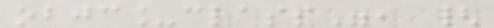objc_class", {
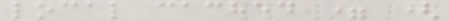local cached = (
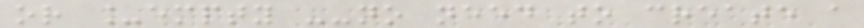or _empty --no need to create a
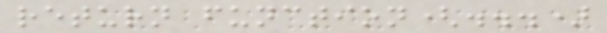return function(...)
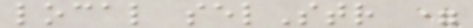local selStr =
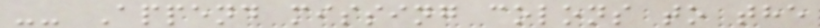-- Append missing colons to the
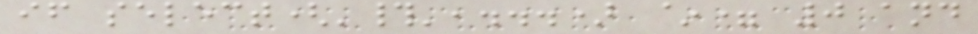if select('#',...) ~= 0 and
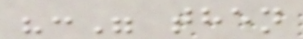":" then
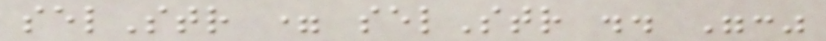selStr = selStr .. ":"
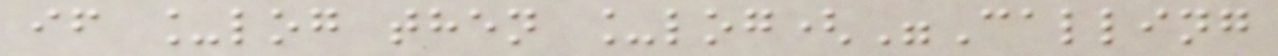if _log then _log("Calling
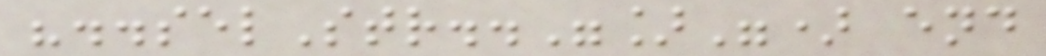"..selStr.."]") end
